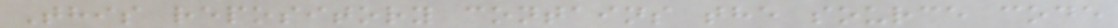This repository contains the source code
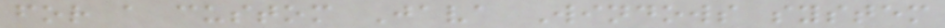for a custom Java Windows system
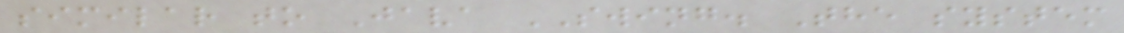similar to Java SWING. The system
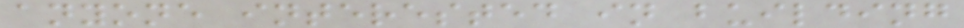anyone interested in building
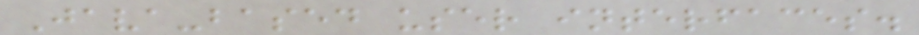Java-based user interfaces.
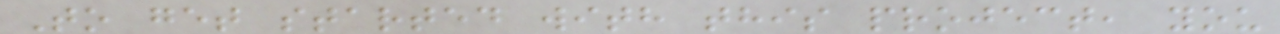To get started with this project, you
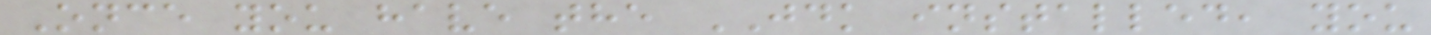Once you have the JDK installed, you
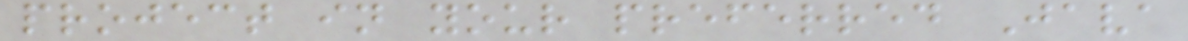project in your preferred Java
